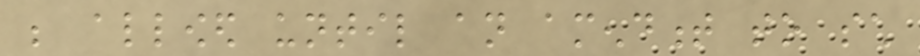be allowed until an amendment to such
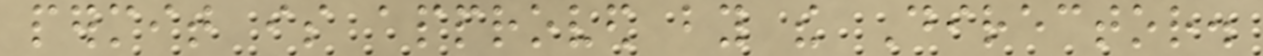permit is approved by the Director.
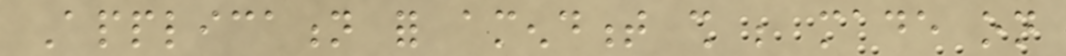Application for amendment shall be made on
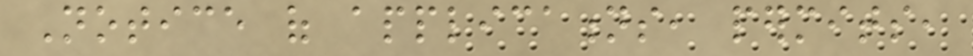Notice of applications, permits,
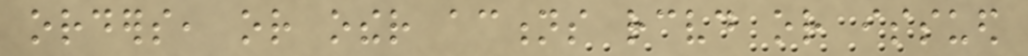orders, or other actions received or issued
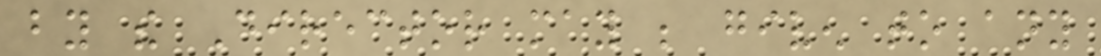by the Director may be given to any
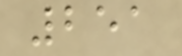251
